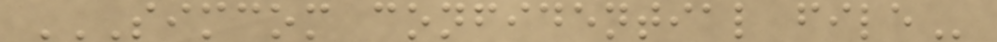SIMCOM CONFIDENTIAL FILE
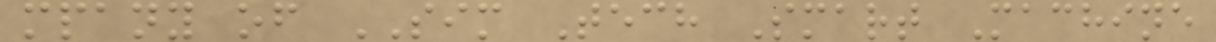mpany of SIM Tech Smart Machine
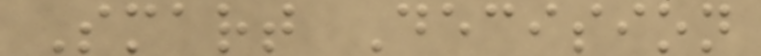Smart Decision
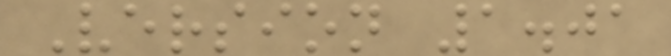Version 1.01
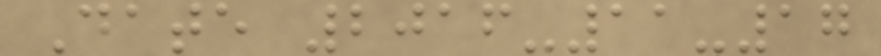Date 2016-11-17
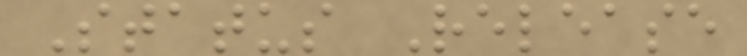Status Release
